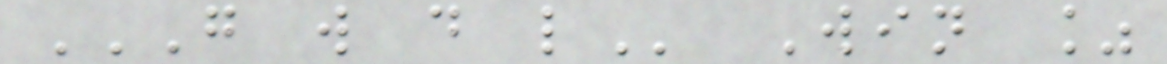G W D L Win %
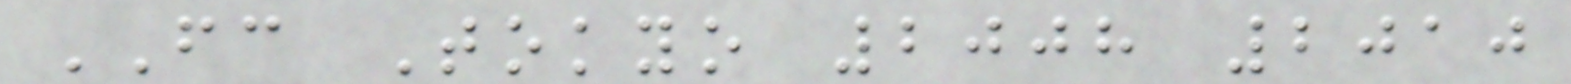FC Tokyo 2008 2010
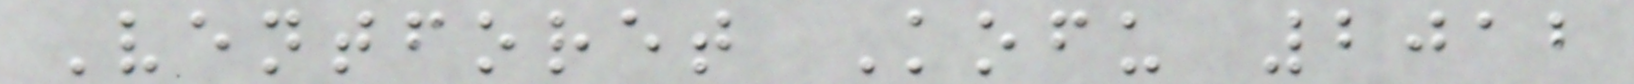Ventforet Kofu 2012
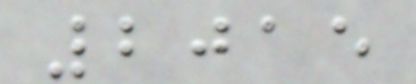2015
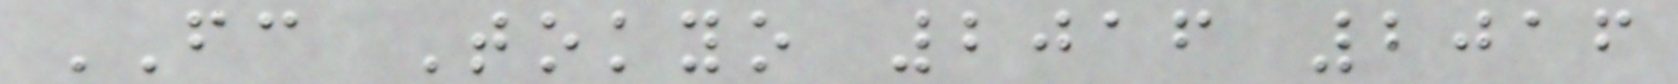FC Tokyo 2016 2016
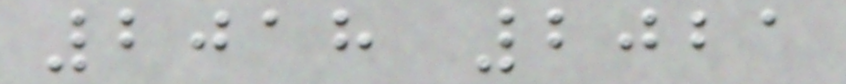2018 2021
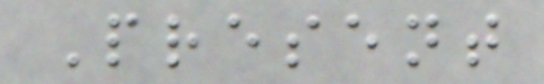Present
